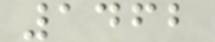1462
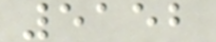5152
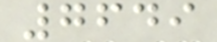7649
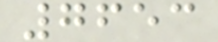7653
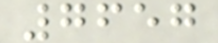7657
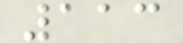113
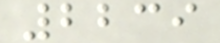2239
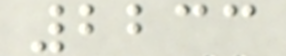2233
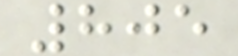805
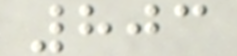803
